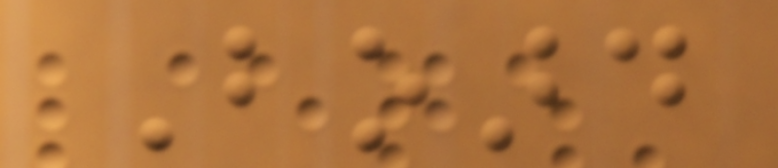Board
